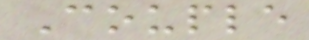Couple
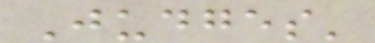Judges'
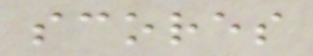scores
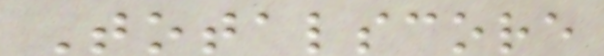Totalscore
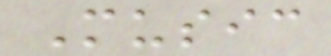Music
